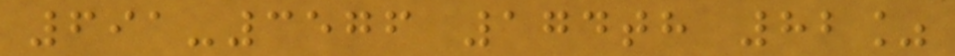691-3576 174th 82%
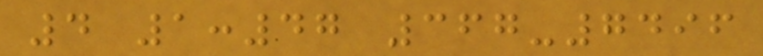4 1:47 367-7496
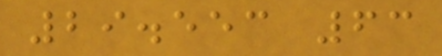29.553 63
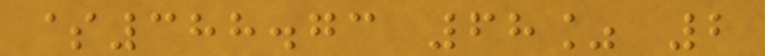$388.73 68% 2
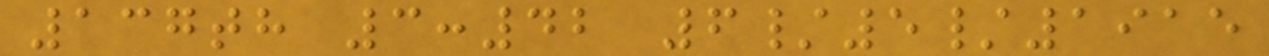137th 3:42 6/5/1915
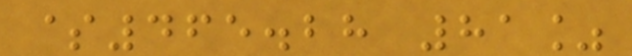$465.28 81%
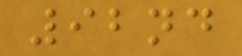92nd
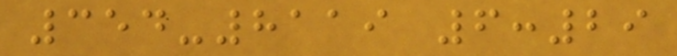354-8119 6:29
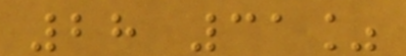28 31%
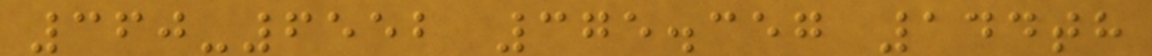360-6552 375.357 144th
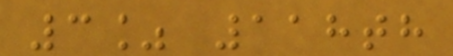3% 118th
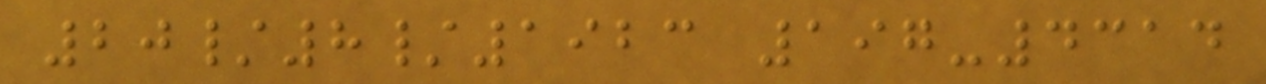20/8/1923 197-4314
